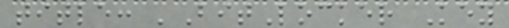title: 'BitLocker Key
